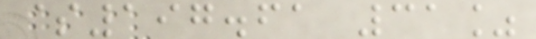$197.61 31%
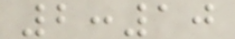2:10
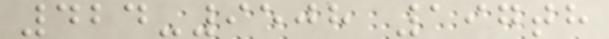424-9508 197th
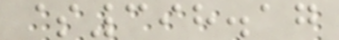$398.17
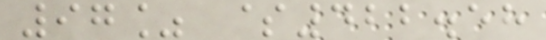97% $422.58
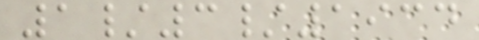1/3/1934
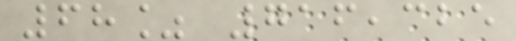68% 716,325
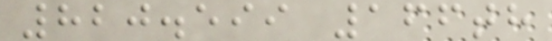820.599 166th
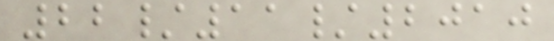22/11/2010
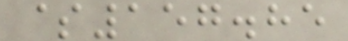$157.85
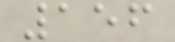156
